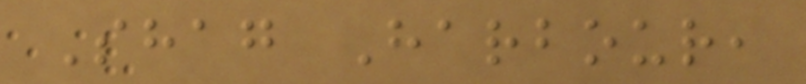Shag Harbour,
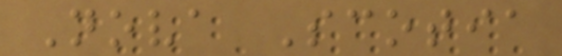Nova Scotia
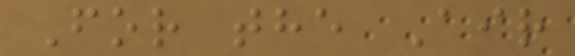For the Air
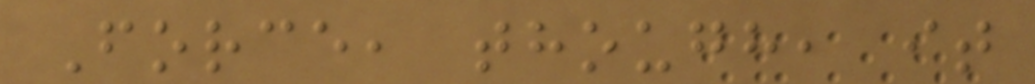Force, though, it
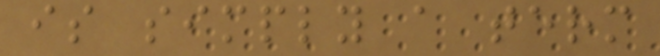is simply a term
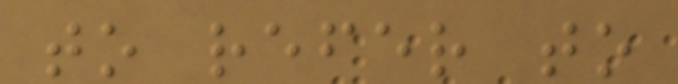to refer to
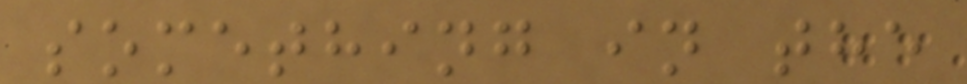something in the
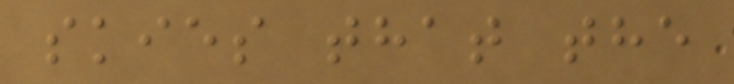skies that the
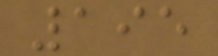195
